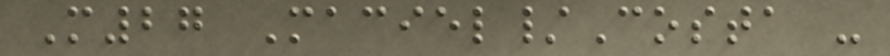M27 Maciel/Costa -
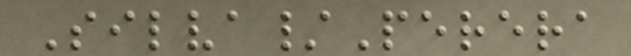Silva/Perera
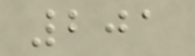201
